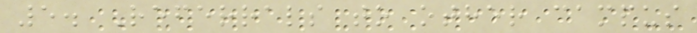5. Referrals to other campus
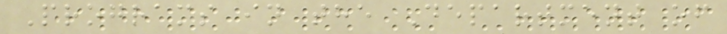Programs in the Department of
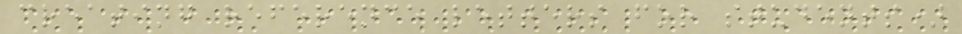creating reference letters for students)
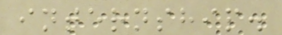internship.
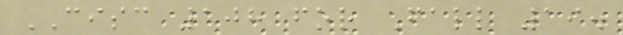CISC 108 for Fall 19.
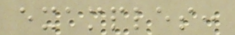examples:
